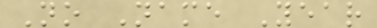No Name Year
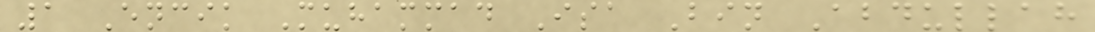1 Encik Muhammad Isa Bin Abdullah
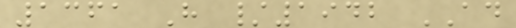1361 H /1942 AD
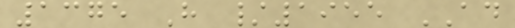1375 H /1955 AD
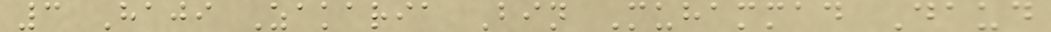3 Haji Zakaria Bin Muhammad Daud
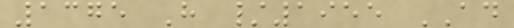1375 H /1955 AD
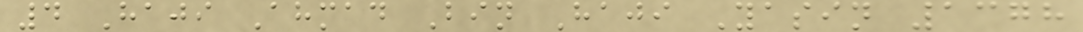4 Haji Ahmad Bin Haji Yasin 1378
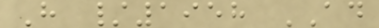H /1958 AD
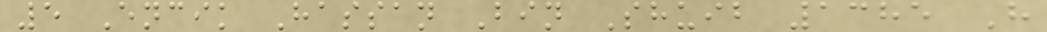5 Encik Hassan Bin Shuib 1385 H
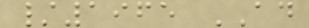/1965 AD
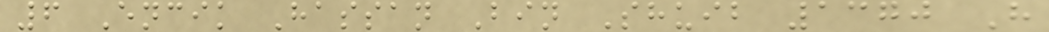6 Encik Hassan Bin Shuib 1370 H
